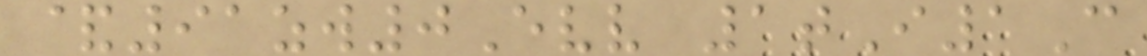&91zw0Evv 1tI1C
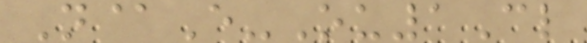N@E-Ou1Cl
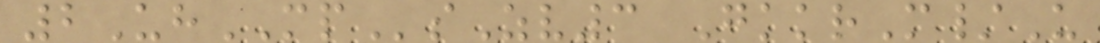2UhMPsZv3 GkkrM/U
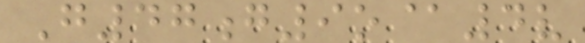G47g9o@4v
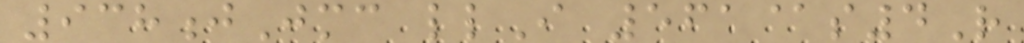938jJmc llI 561@s4R
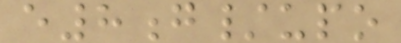e8g/upo
